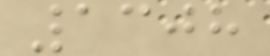1308
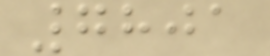7801
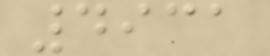4931
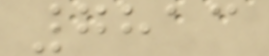7813
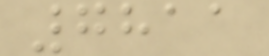7811
